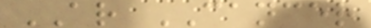AR CANCER
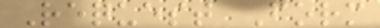Request Form
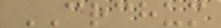CRCHUM
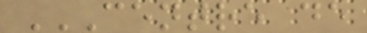CENTRE DE
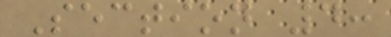Section 4:
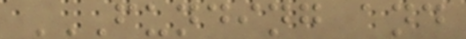FUNDING AND
